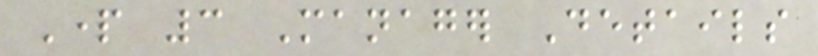Part 3 Manager Details
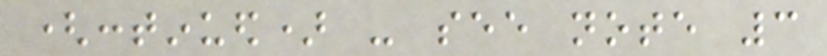(continued) - see note 3
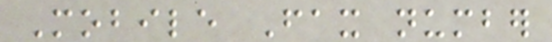Mobile Fax number
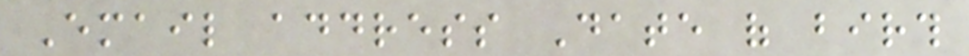Email address Date of birth
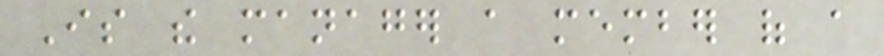Is the manager a member of a
